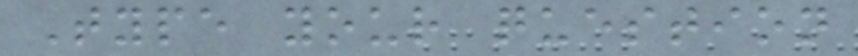Type your question
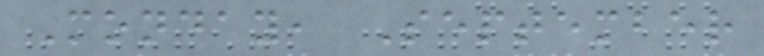Monday, September
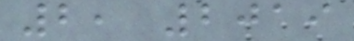2, 2019
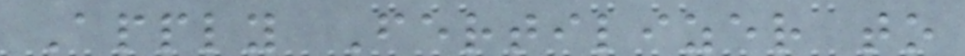Apply Fertilizer to
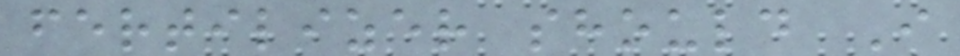fertilizer should I
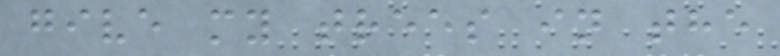give my trees in the
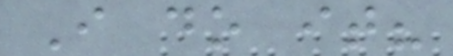I do it?
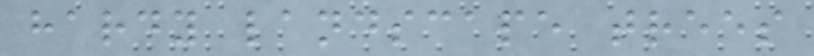hardy landscape trees
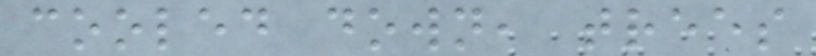cooled down, trees
